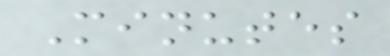Minutes
